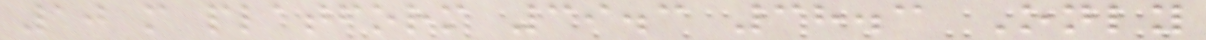10 m platform 39.3 38.3 Only
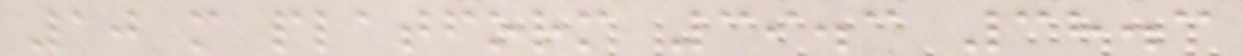10 m platform 39.3 38.3
